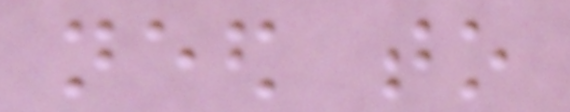need to
